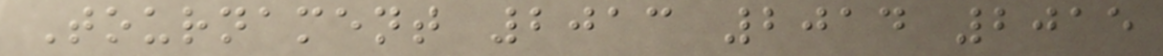Tournament 2013 2014 2015
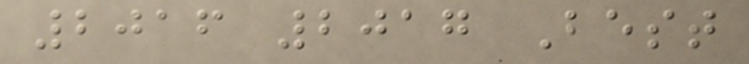2016 2017 Best
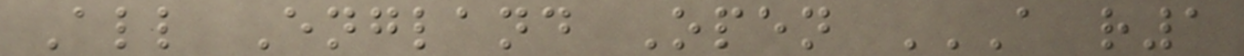All England Open A R1
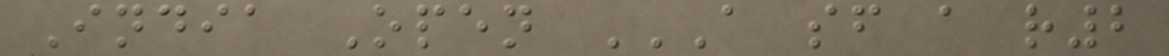India Open A SF A R2
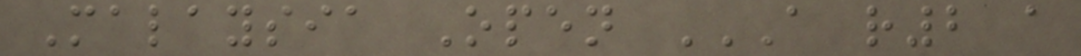Malaysia Open A R2 A
